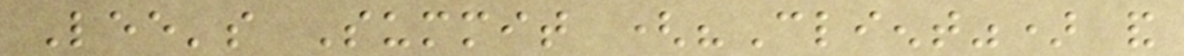Lee's Summit ("Client") and
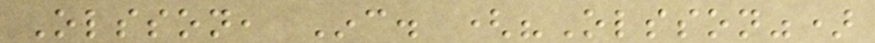Olsson, Inc. ("Olsson")
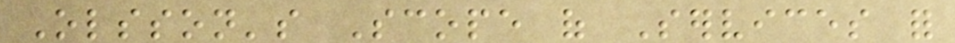Olsson's Scope of Services for
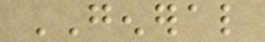GENERAL
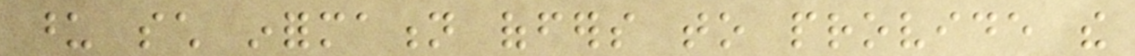upon such information offers to provide the
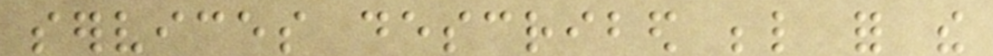services described below for the
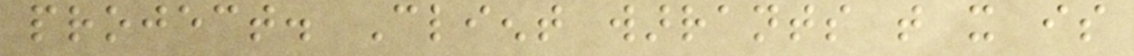project. Client warrants that it is
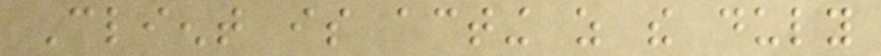Client is acting as the duly
